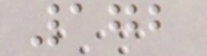172
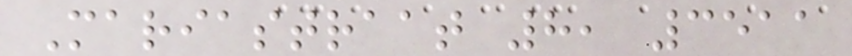Mariastraat 8, 3511
